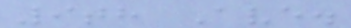9th Ave.
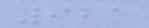921
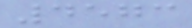4573
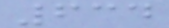634
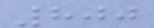800
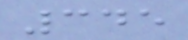345
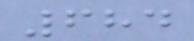684
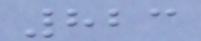823
